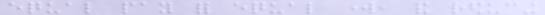equal pay for equal work, and reducing
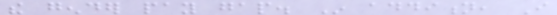the gender pay gap. In addition, I
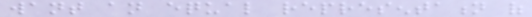want an equal representation of
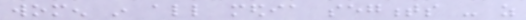women in all media segments - as
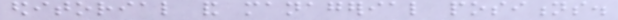editorial and managerial positions.
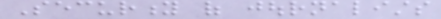Security of journalists
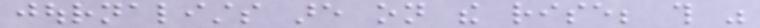journalists are on the rise; this was
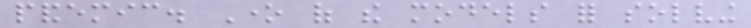pandemic. One of the models for solving
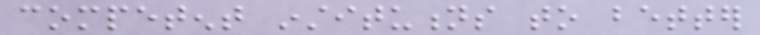competent institutions to better
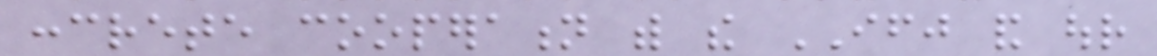concrete cooperation with the IFJ and our
